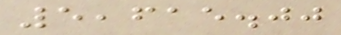5,615.00
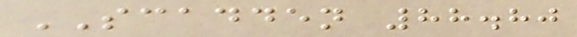SCADDEN 88.80
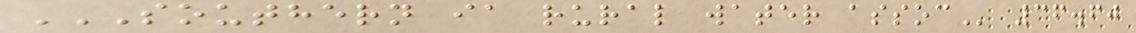SOUTHERN IA RURAL WATER ASSOC 36.60
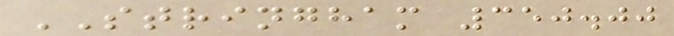STRINGHAM 350.00
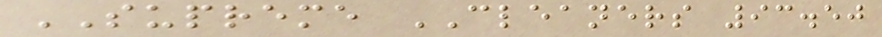SUPREME CLEANERS 93.50
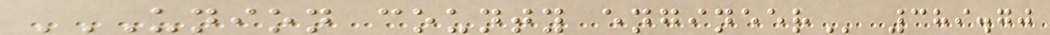UNION COUNTY ENGINEER 389.70
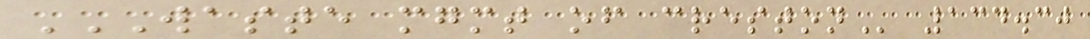WASTE MGMT OF CRESTON 134.30
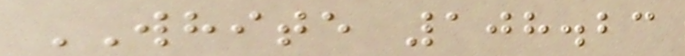WHITE 108.23
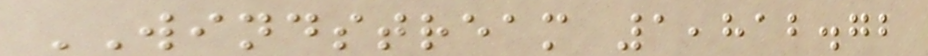WINDSTREAM 1,812.72
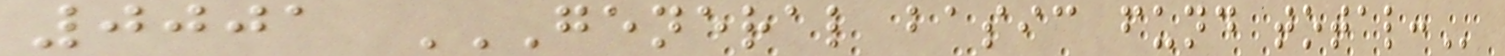0001 GENERAL BASIC FUND TOTAL:
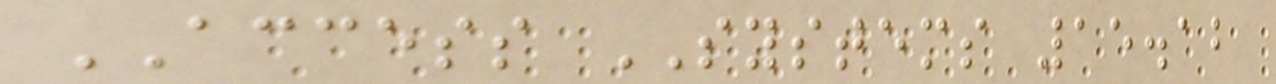ACCESS SYSTEMS 15.12
